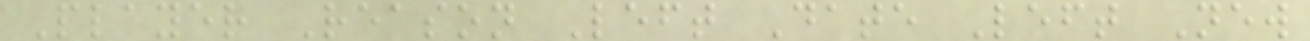Player Reason Left Date Left New
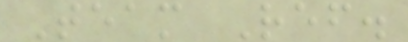Team Ref.
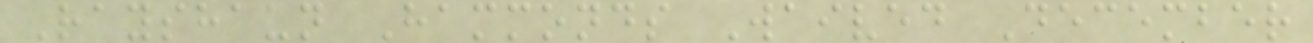Rayshaun Hammonds Waived December
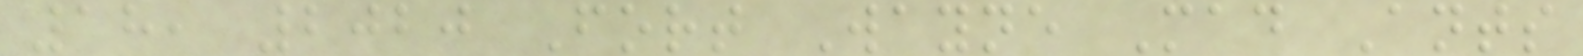18, 2020 Fort Wayne Mad Ants
